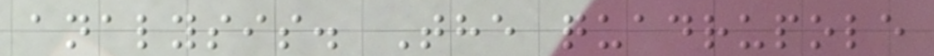analysis. The quadrupole
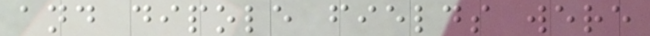and dipole fields were
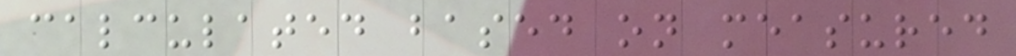calculated based on measured
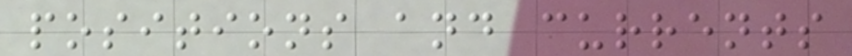positions and currents
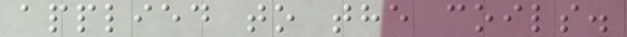applied to the coils.
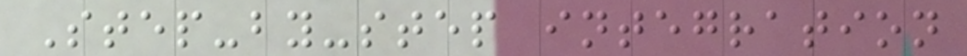Step-by-step integration
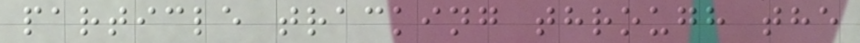particle tracking through the
